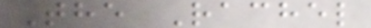The Rachel
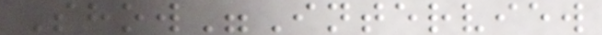Show"Interview
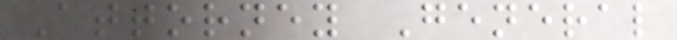Attorney General
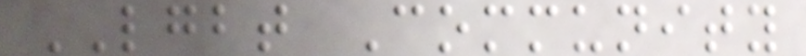LGBT Community
